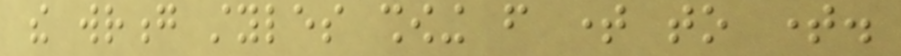the wrong styles showing from time to time.
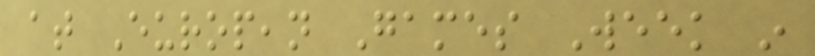at European Games Week in
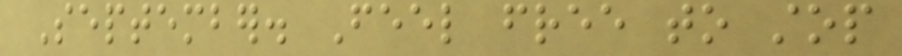September. Feel free to stop
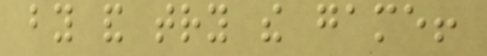by and try the game!
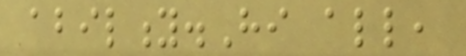ability.Hi all,
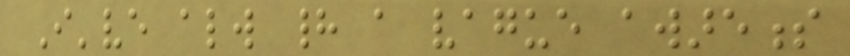I've always had a vague awareness
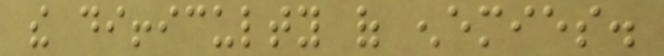the difficulty of enemies.
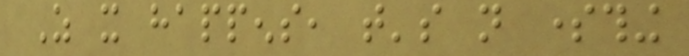As it happens, that's not something
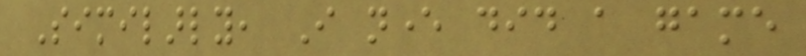Similarly, I never did a game
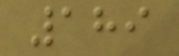189
